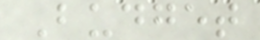Budget
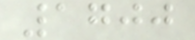1700
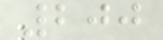200
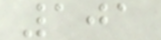101
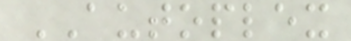AUTOPLEX
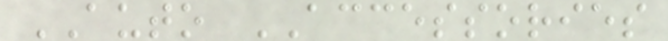AUTO ACCESSORIES
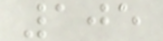105
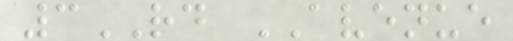3RD AVENUE
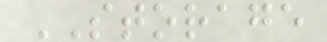STORAGE
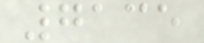7135
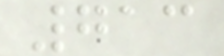713
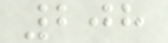208
